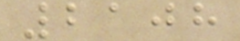2108
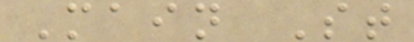Main St
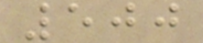500
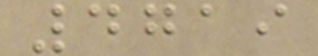4719
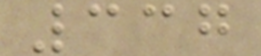337
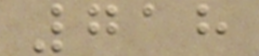718
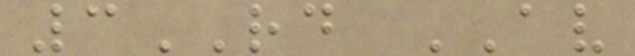3RD AV
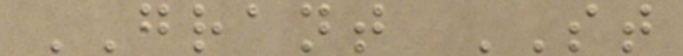GRANT ST
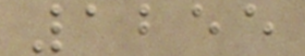1255
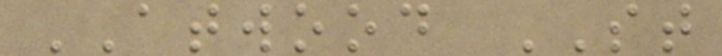ATWOOD ST
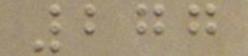277
